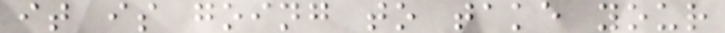it is going to take your
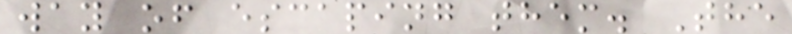way of escaping them. The
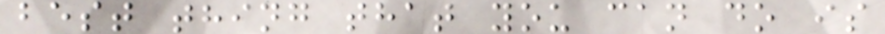best thing that you can do is
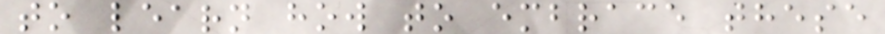to learn how to embrace these
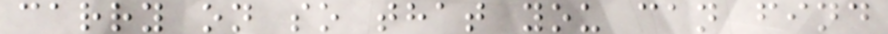carry on so that you can find
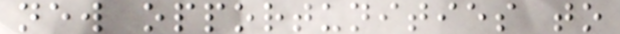new opportunities to
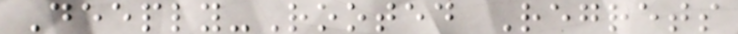Deeply-Rooted Regrets
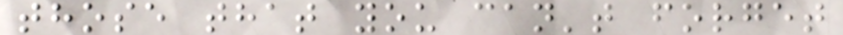those that you can't forget
